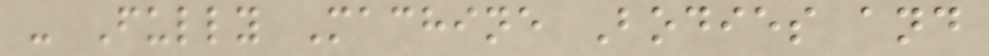- Fully Machine Bodies and
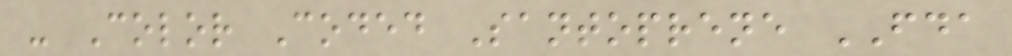- Color Coded Santoprene FDA
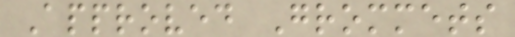Approved Grommets
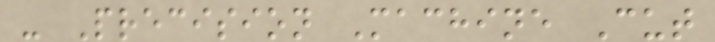- Precision Machine Cut
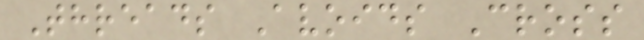Threads Avoids Cross
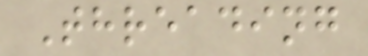Threading
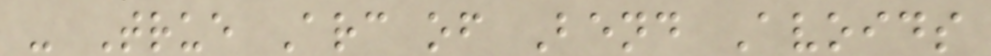- True Arc of Bend Avoids
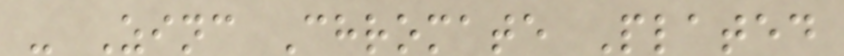- Zinc Chromate Plated
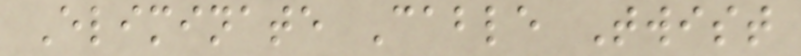Eliminate Cable Twist
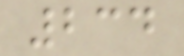234
